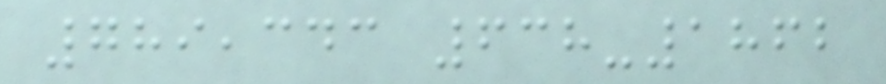789,343 638-1862
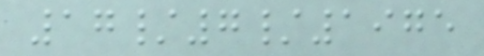17/7/1975
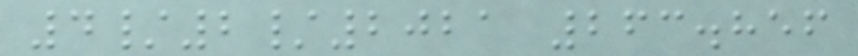4/2/2021 263.856
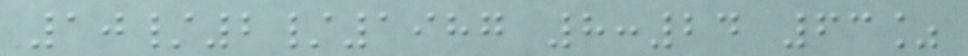10/2/1987 8:24 63%
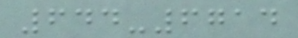644-6714
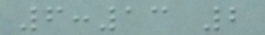6:13 2
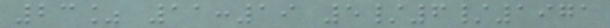23% 11:19 5/6/1971
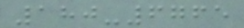180-6765
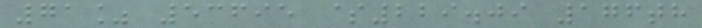71% 53695 $229.09 176th
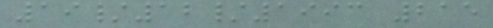19/12/1993 215
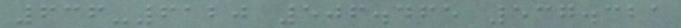636-6120 506.465 537.321
